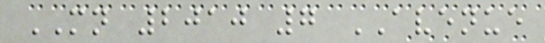MN 2010 7 AVENUE
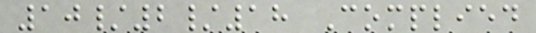10/2/18 Complied
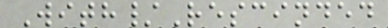With/Rescinded
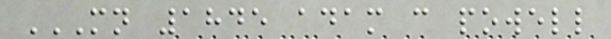MN 1845 ADAM C POWELL
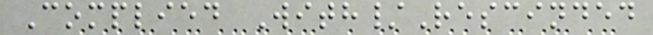Complied With/Rescinded
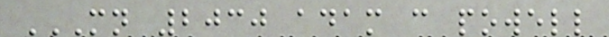MN 2030 ADAM C POWELL
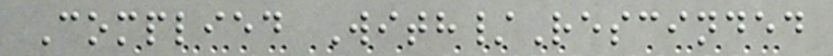Complied With/Rescinded
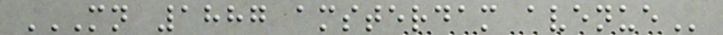MN 1887 AMSTERDAM AVENUE
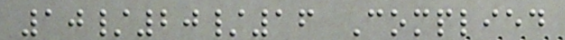10/20/16 Complied
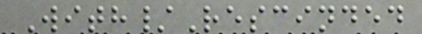With/Rescinded
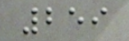259
